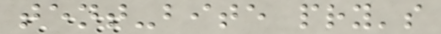tent-bite pry's
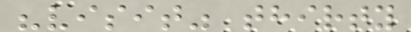"visit" thirty
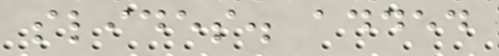slides. added
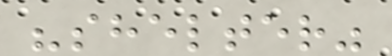"shelter"
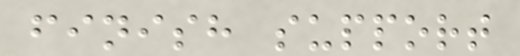finish support
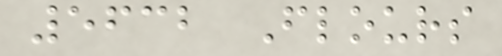5632 Flours
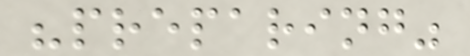"preparing"
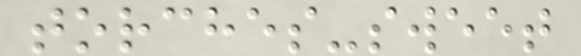torches-sweet
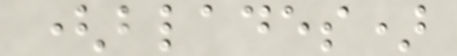(blades)
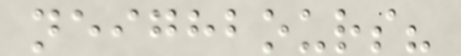neighbours?
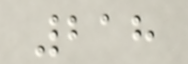218
